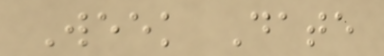Week Date
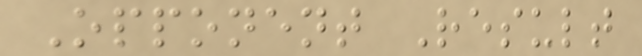Opponent Result
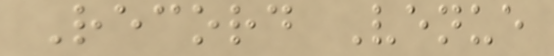Record Venue
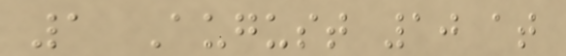1 August 10 at
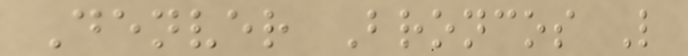Denver Broncos L
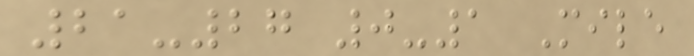21-27 0-1 Mile
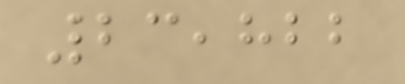23,822
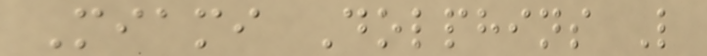Miami Dolphins L
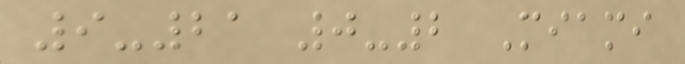9-21 0-2 Miami
